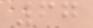67
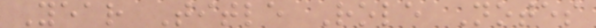Year Title Role Notes
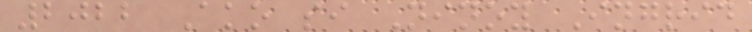2022 Ako si Ninoy Ingrid
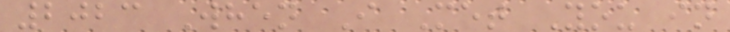2023 When I Met You in
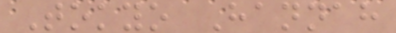Tokyo Hannah
